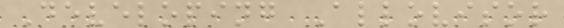Developing Allovisor
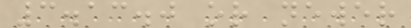3.13.0 or newer
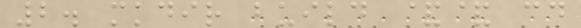2. mkdir build && cd
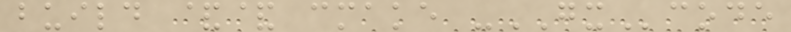build && cmake -GXcode
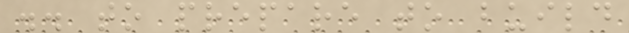.. to prepare to build
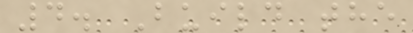4. Build the
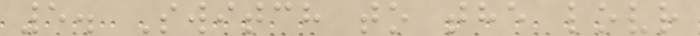5. Switch to the lovr
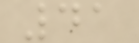41
